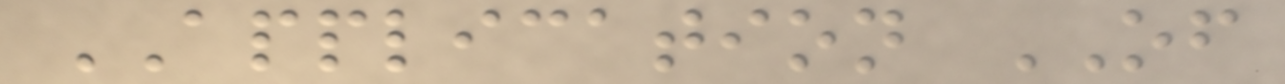APPLICATION OF
